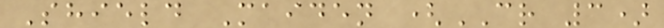Shield Maiden (CR 3)
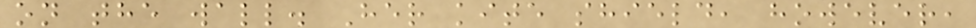on the wall. Her kite shield, however,
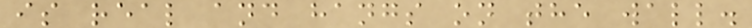is real and hangs on the wall.
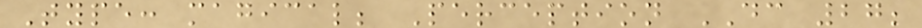Type: magical; Perception DC 27;
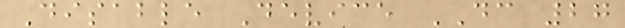Disable Device DC 27
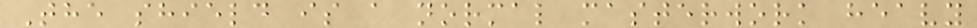The shield is a normal masterwork heavy
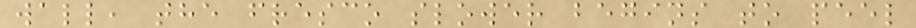wall, the fresco slower begins to peel
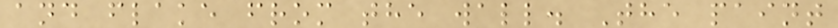and flake from the wall. The paint
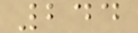244
